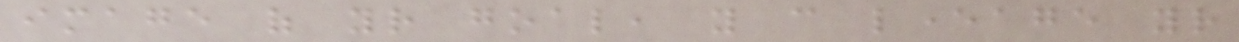image of your goal, you can leverage your
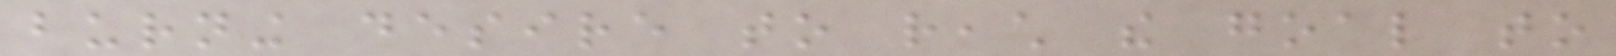burning desire to reach the goal to
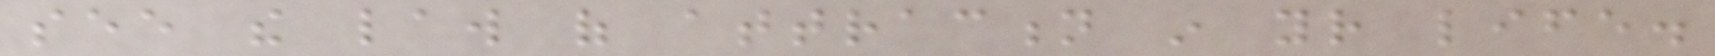see the law of attraction in your life.
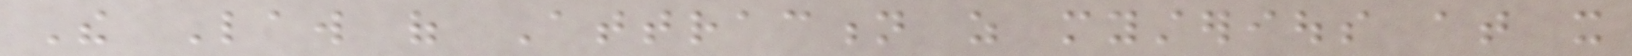The Law of Attraction as mysterious at it
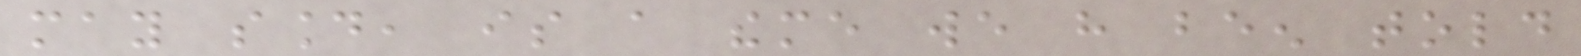may sound, is a theme we have been told
